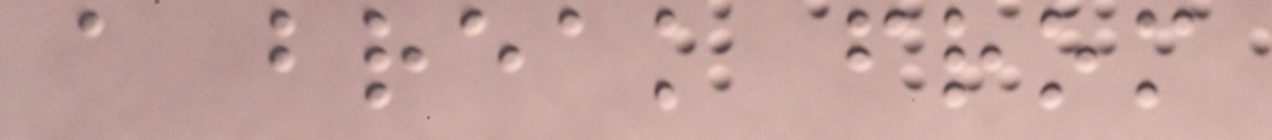a break from
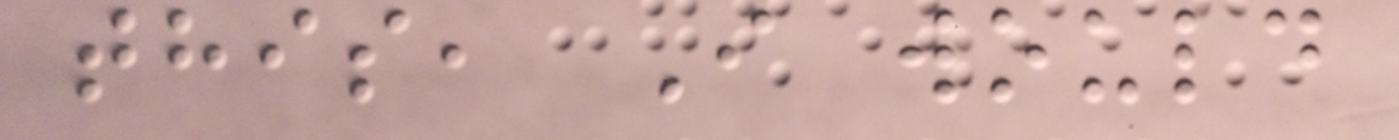this, I would
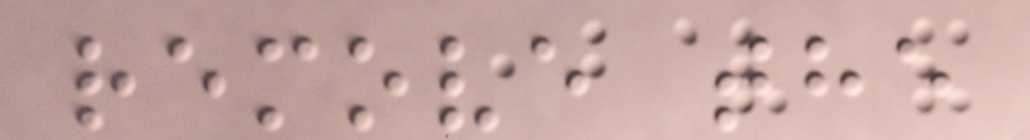remove the
